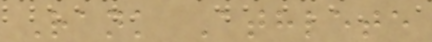Rank Athlete
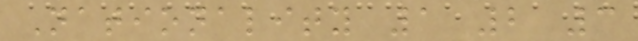Nationality 1 2 3
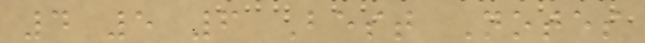4 5 6 Best Notes
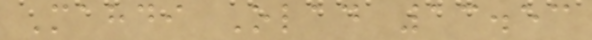Mahdi Olad 13.53
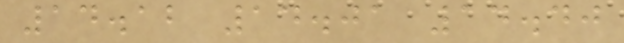14.12 14.01 14.40
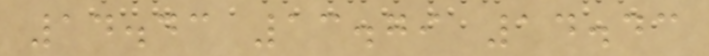14.43 13.79 14.43
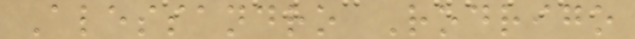Alessandro Rodrigo
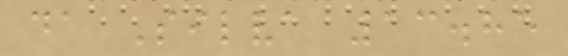da Silva 13.85
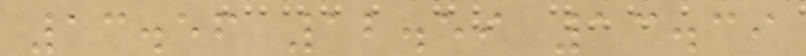13.56 12.59 13.39
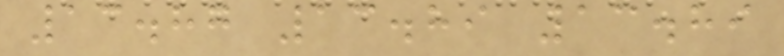13.87 13.89 13.89
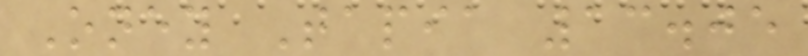Oney Tapia 13.05
